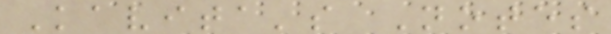Kavita's Notes
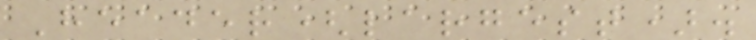Header(largest).
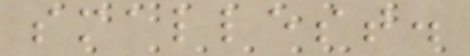smallest.
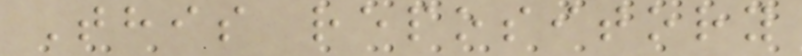This repository
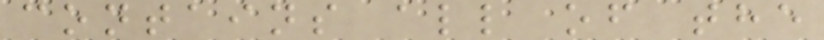contains all of the
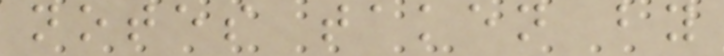notes taken by
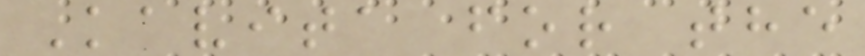Kavita for the
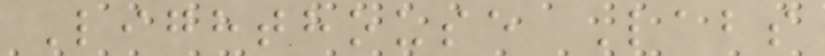Lighthouse Labs
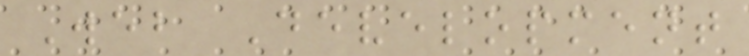Web Development
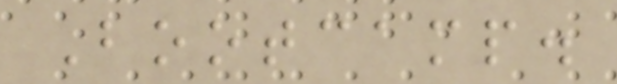Bootcamp.
